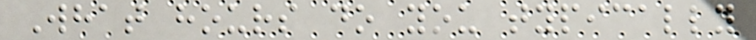What hours do you typically
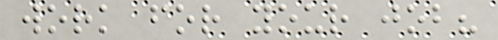work for your job?
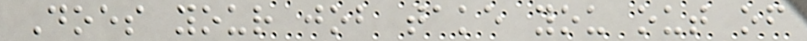Does your job take you out of
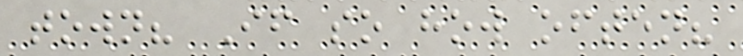town? If so how often?
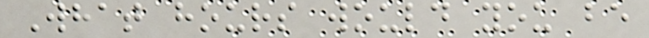What hours would you be
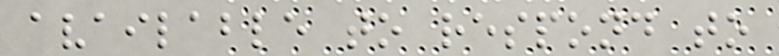available to respond to
